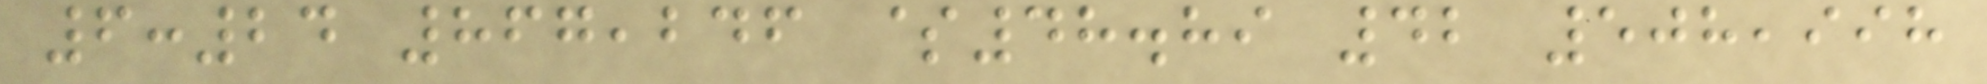6:24 867,246 $48.89 42 508,998
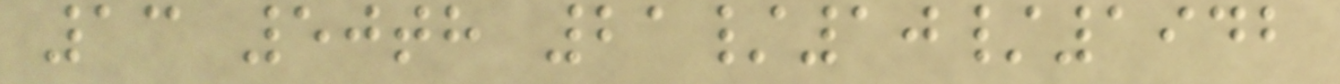13 50th 21/10/1942
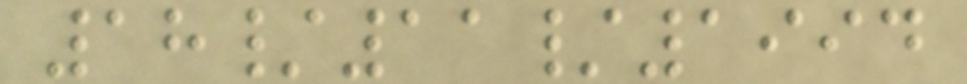18/11/1994
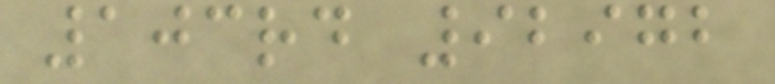103rd 92972
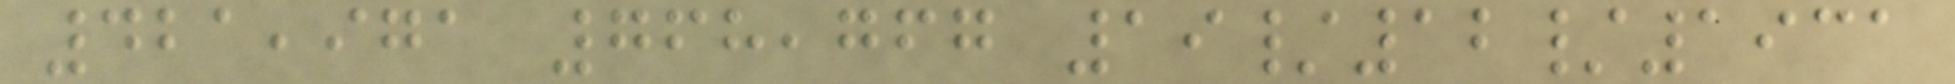421,971 768,767 19/12/1931
